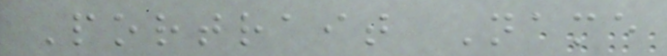Portrait Name
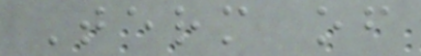Term of
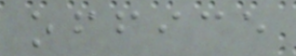office
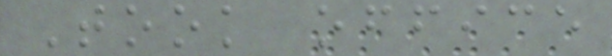Took office
